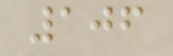106
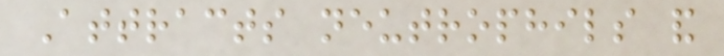Attracts neutrophils and
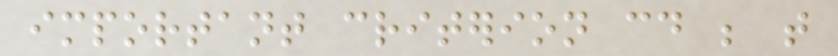important criterion could be that
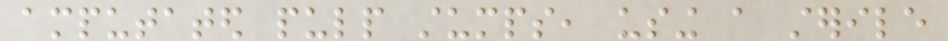amputated pulp stumps, using a sterile
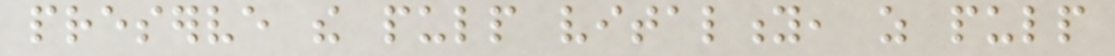preserve the pulp vitality, as pulp
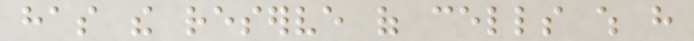has the reserve of cells which have
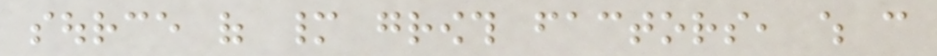source of many growth factors, which can
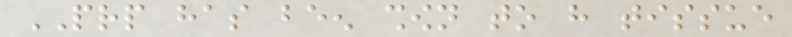PRP has been shown to have tissue
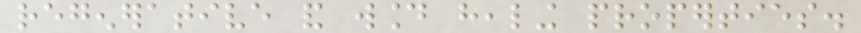regenerative and wound healing properties.
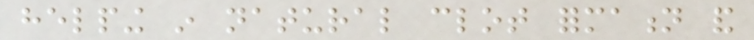helping in natural clot formation and
